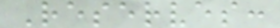Reserves:
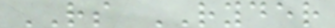RS RYDER
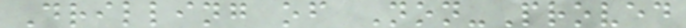Drilling of Non-Proved
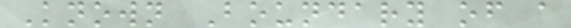Known Boundary of a
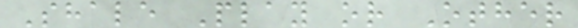Shale Play or Other
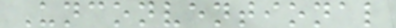Unconventional
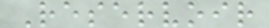Reservoir
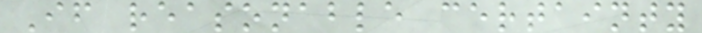If reasonable certainty
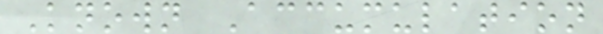Known Accumulation
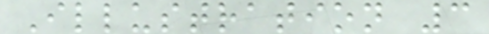Illustration 3
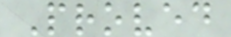Proved
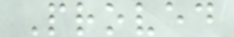Proved
